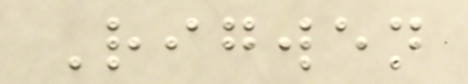Rigwen
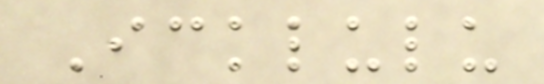Icklulu
